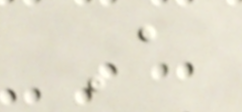A
